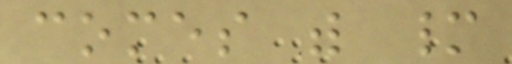comes with many
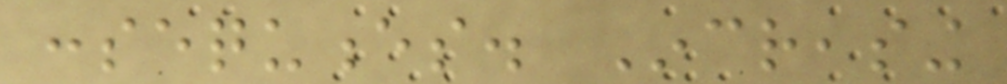consequences. Increasing
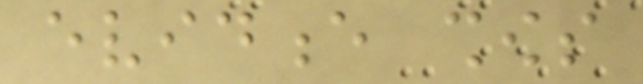evidence shows
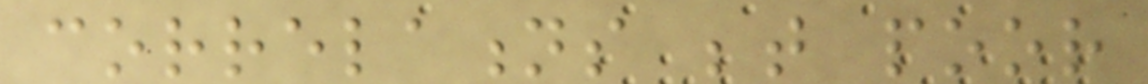correlations between poor
